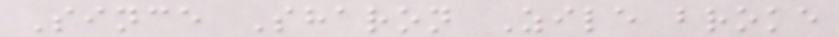Since Sharon Zile broke
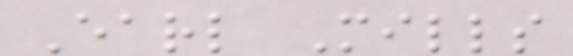Earl Mills
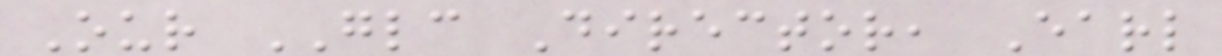Our GLC Director, Earl
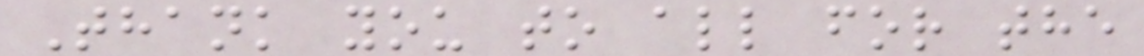Thank you to all for the
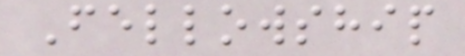Fellowship
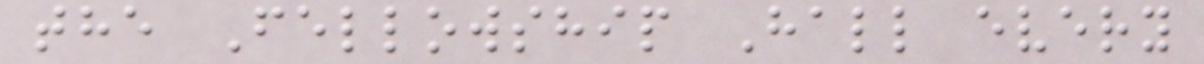the Fellowship Hall every
